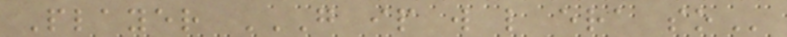Player G IP W L ERA SO
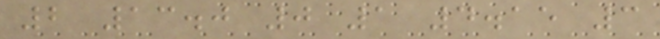2 13.0 0 1 4.15 3
